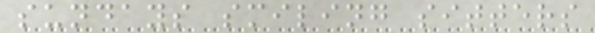sundays smiling sitters
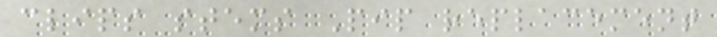clips stems Pip replacement
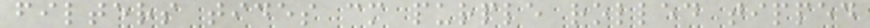filters tides cm purple rolled tipped
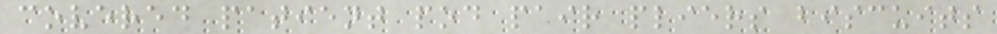covered patient pod pair pliers biscuits
